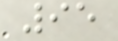95
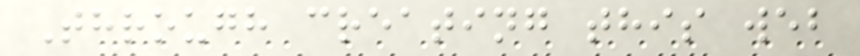Through creating this web
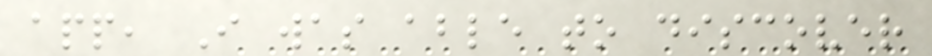app, I was able to discover
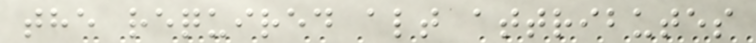the required alt attributes
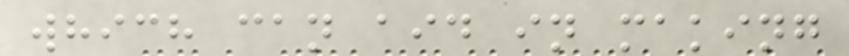which can aid in making
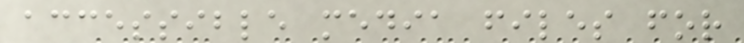accessible media files for
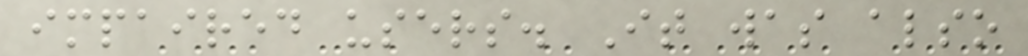impaired users. It was also
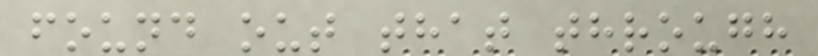found out that through
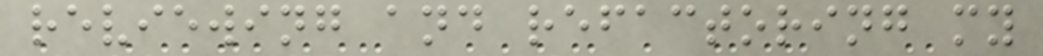reviewing and refactoring my
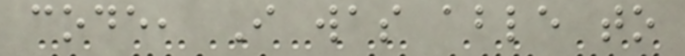code, I was able to
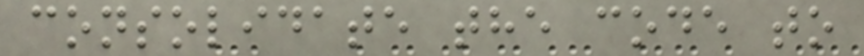consolidate the code to
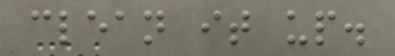clean it up.
